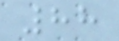88
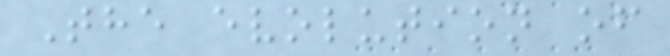The evolution of
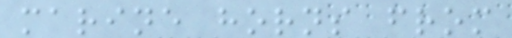marine horns from
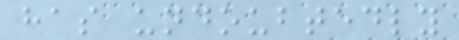has undoubtedly
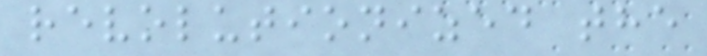revolutionized the
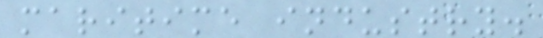maritime industry.
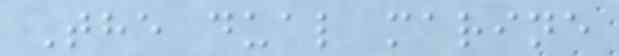The dual marine
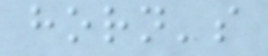horn's
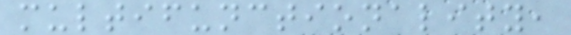multifunctionality,
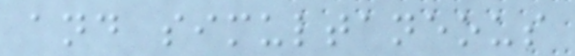and simultaneous
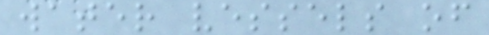water vessels of
